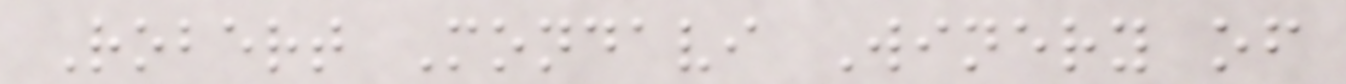Robert Mondavi Winery of
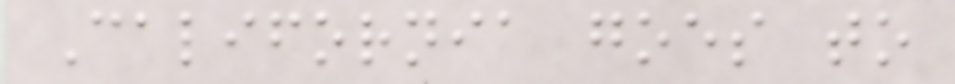California goes to
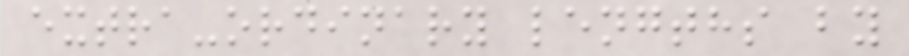extra-ordinary lengths by
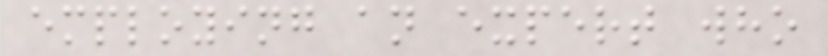employing an expert who
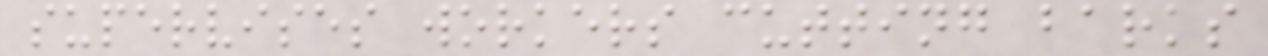supervises workers cutting barks
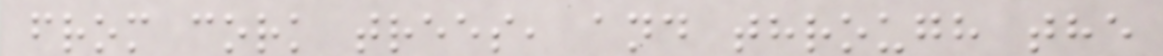from cork trees, and through the
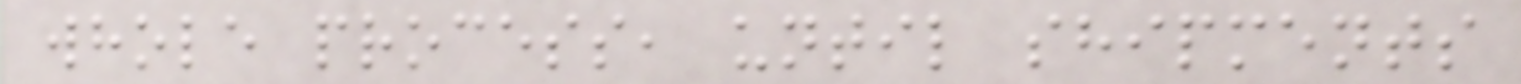whole process, until shipments
